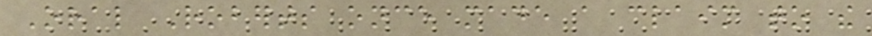Oral Roberts once made a claim to the
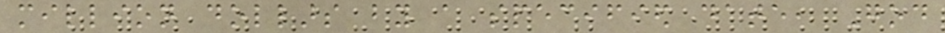million dollars by a specified date, God
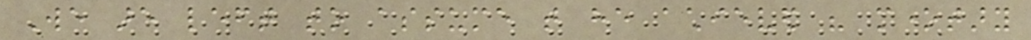We are left to assume that he achieved his monetary
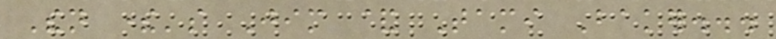Then there's Jim & Tami Baker...
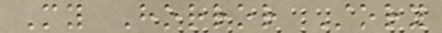My Horror Story
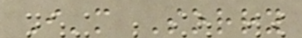I'm Sorry
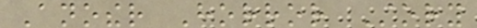Another Horror Story
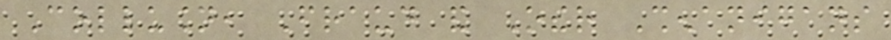Collusion, Fraud and Other Shenanigans
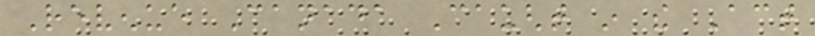Revenue Canada Caught in the Act
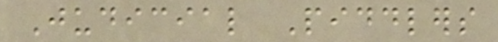Judicial Piddlers
